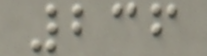236
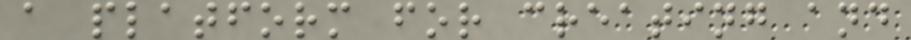a platform for creating and
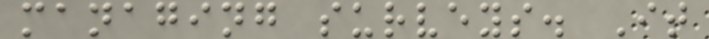managing surveys. It
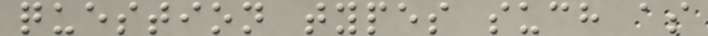question types such as
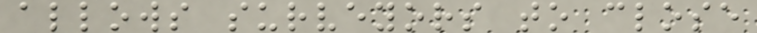allows surveyors to close
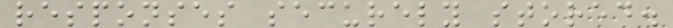responses securely stored.
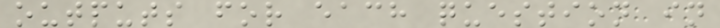outputs for each question in
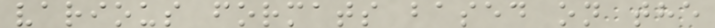various formats based on the
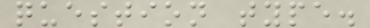question type.
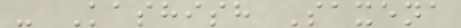- Kashish Saxena
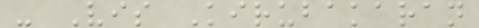- Vis Kirubakaran
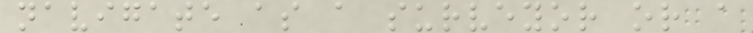navigate as a surveyor or a
